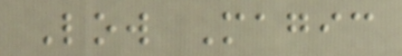Low Magic
